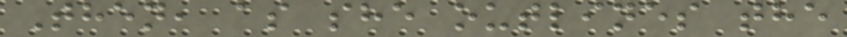Then, as she outlines the
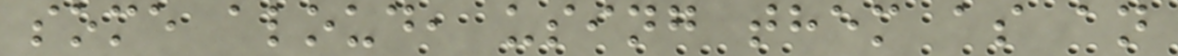some aloud, using them as an
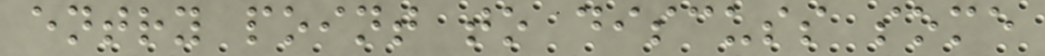entry point to discuss some
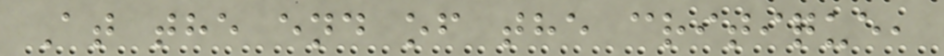At the end of the critique,
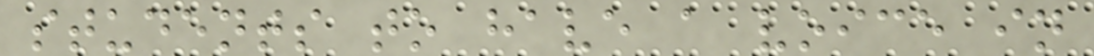students to have a voice in
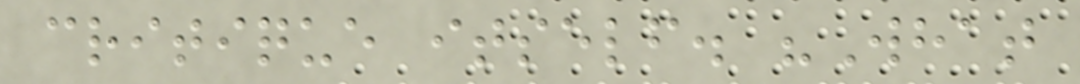critique itself. "What
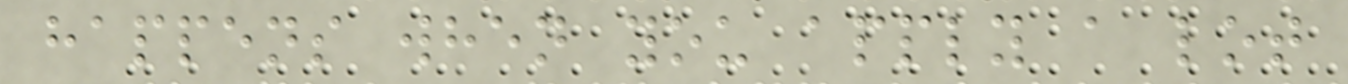happens when you apply a lot
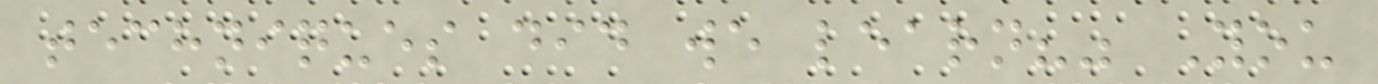techniques did we learn?" You
